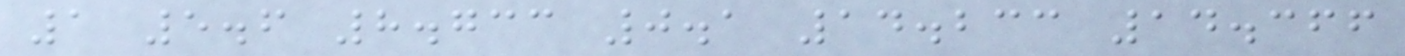1 5.6 8.733 0.1 14.233 14.366
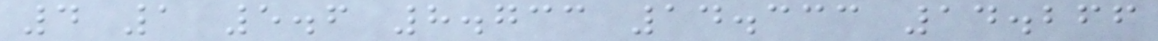4 1 5.6 8.733 14.333 14.266
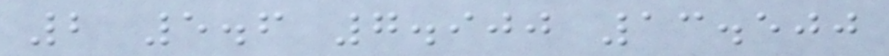2 5.6 7.900 13.500
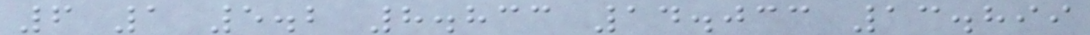6 1 5.2 8.833 14.033 13.899
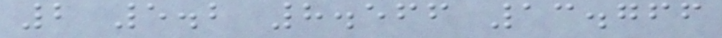2 5.2 8.566 13.766
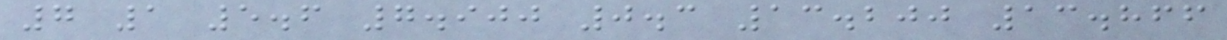7 1 5.6 7.900 0.3 13.200 13.866
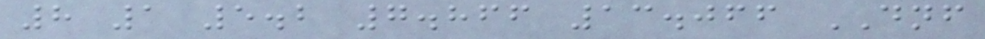8 1 5.2 7.866 13.066 DNF
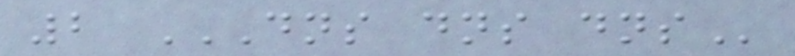2 DNS DNS DNS
